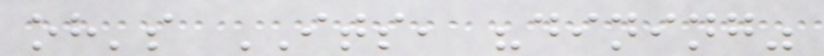oh's ITS, "dining"
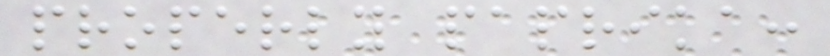properly paprika:
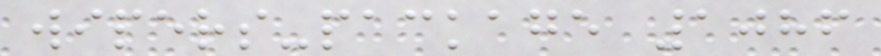wipers-package 1086
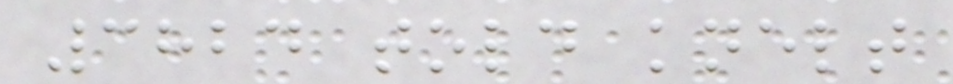3824 told knelt
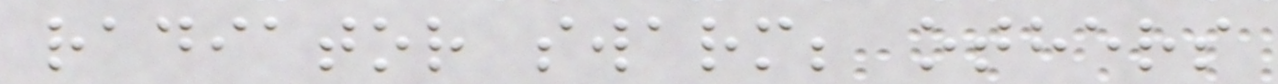radiator swarm; others
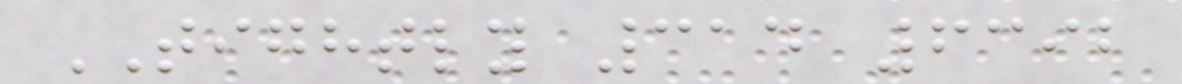TIGHTLY 314 6392
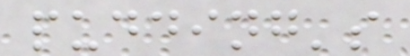pudding's
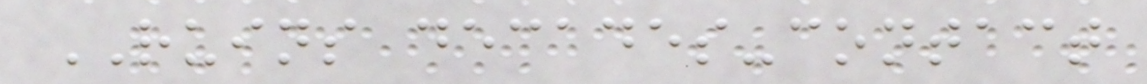RUINS decades-contact
